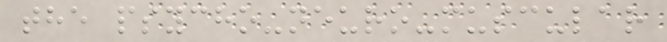the psycho-neuro-muscular
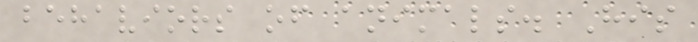behaviors of animals. His
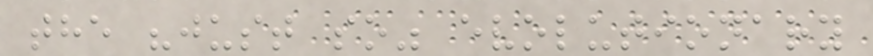the "just so" evolutionary
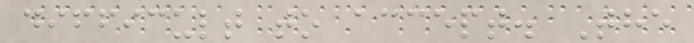difficult to accept. The
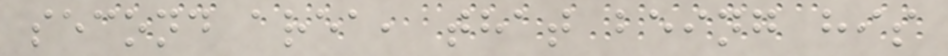second area, that being his
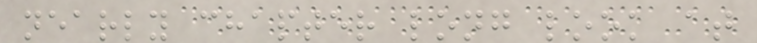nearly chapter long look at
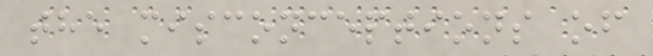the misconceptions of
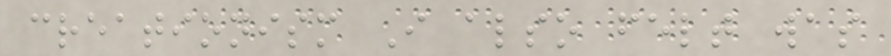creationism I also felt was
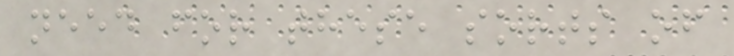need for these sorts of
